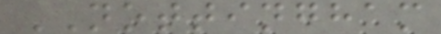NOTTINGHAM
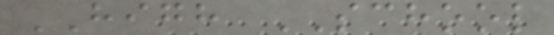HIGH SCHOOL
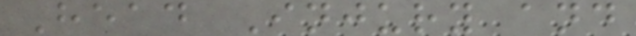Head Injury and
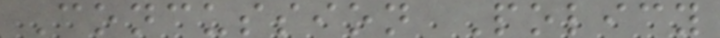Concussion Policy
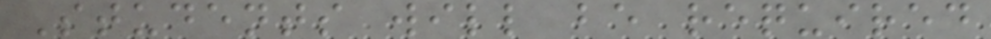Students will be required
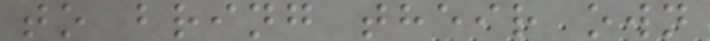to bring their own
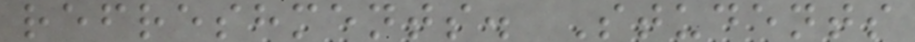refreshments. Students
